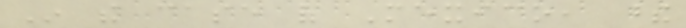In the case of Mexico, these
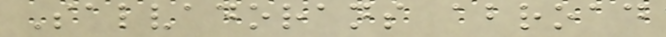Salvadorans abroad
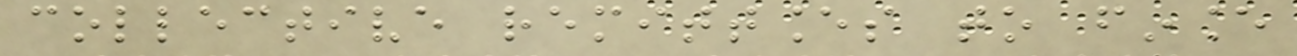collective remittances to finance
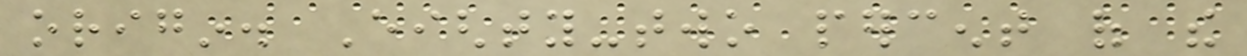origin. Eighty-two percent of the
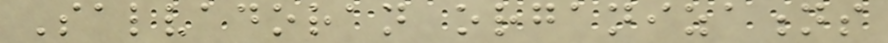Salvadoran organizations
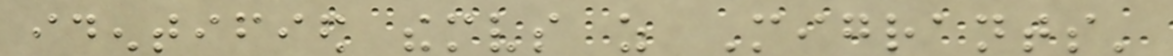identified themselves as Migrants'
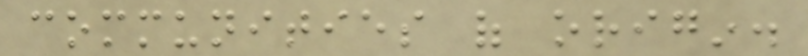communities of origin.
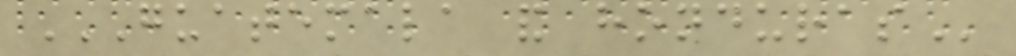GUATEMALA AND HONDURAS
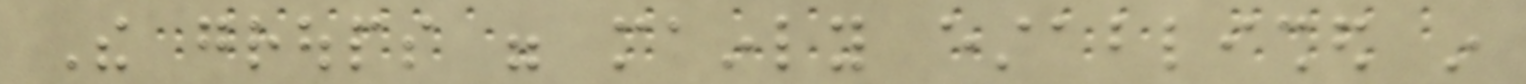The groups were mainly established in
